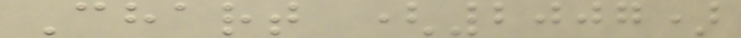Chart (2007)
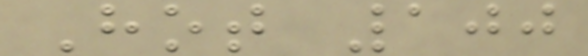Hot 100
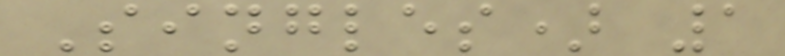Singles) 1
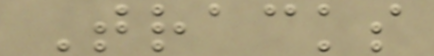Tracks
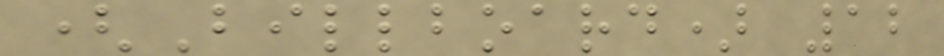(Billboard) 12
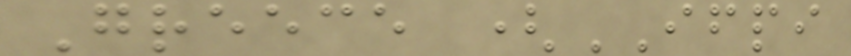Greece (IFPI
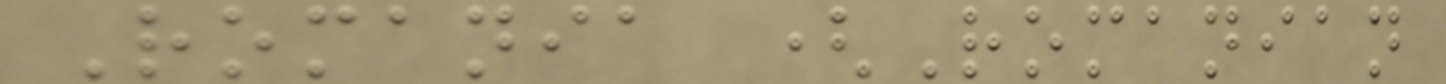Romania (Romanian
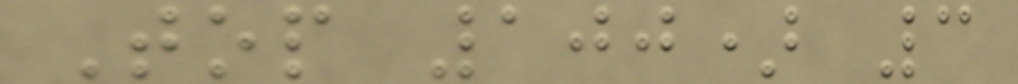Top 100) 3
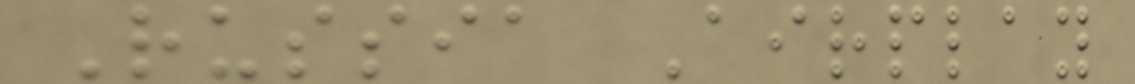Russia Airplay
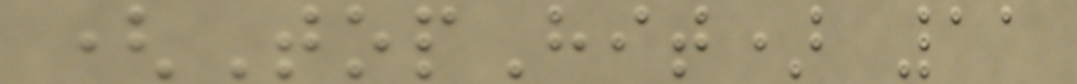(TopHit) 11
